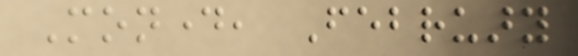Monday, February
